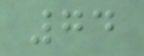74
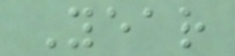Year
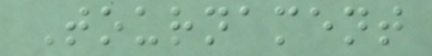Tournament
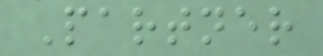Partner
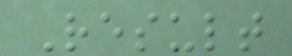Result
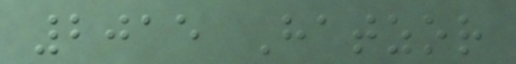2015 Hatzor
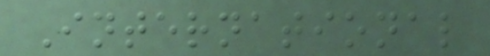International
